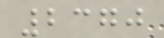2370
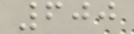600
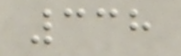338
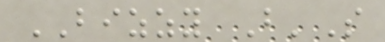BIZZY B'S
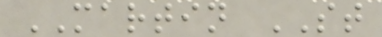MARTIN ST
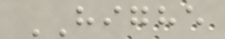HIGHE
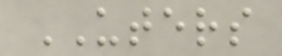UTERS
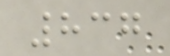837
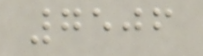7506
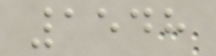1548
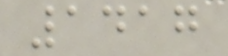1417
